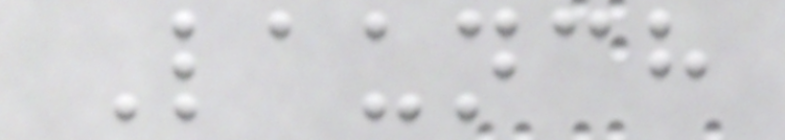Launch
